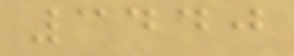3440
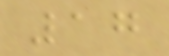17
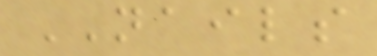NAILS
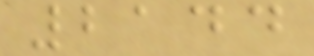2144
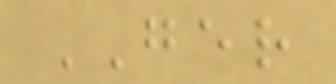GER
